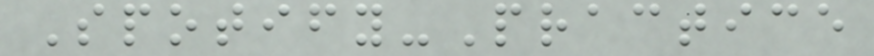Spotify-Practice
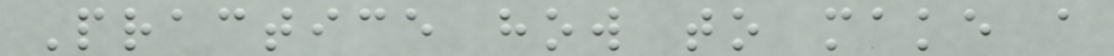Practice how to make a
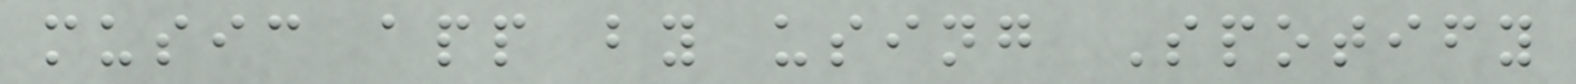music app by using Spotify
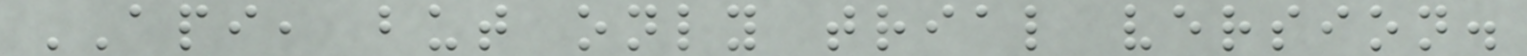API, but only trial version.
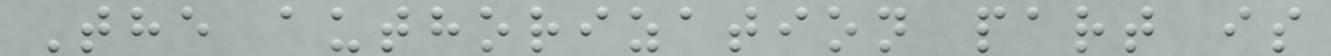The authorization part is
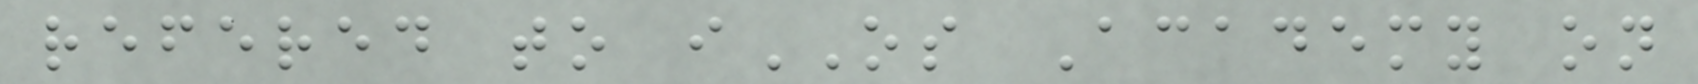refered to iOS Academy on
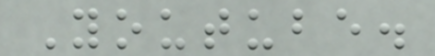Youtube.
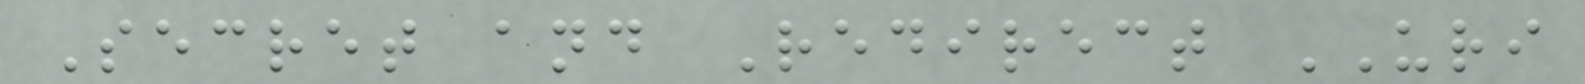Secret and Redirect URI
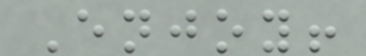Enjoy!
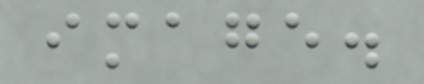image.
